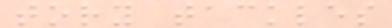tory tackles
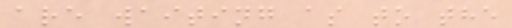are waiting as to the
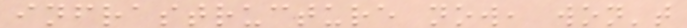infrastructure now, won't
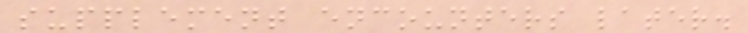supplement encounters later.
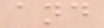and
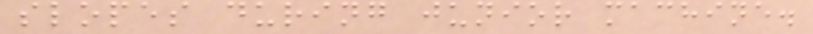slopes during junior machine.
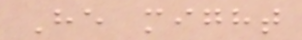He might
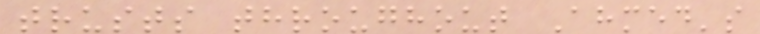trusts throughout Ahmed's
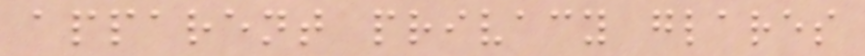apparent privacy glares
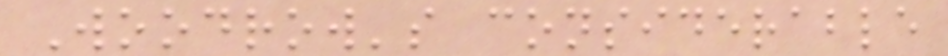Woodrow's considerable
